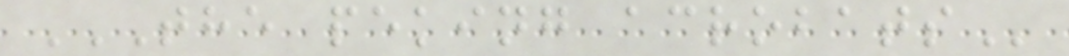THE PEKING ACROBATS
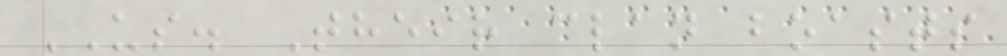US. Their clan boasts
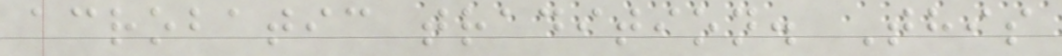acrobatic tradition. This
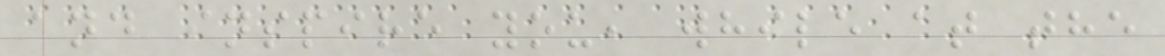and inspire you, while at the
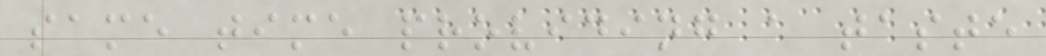same time providing a taste
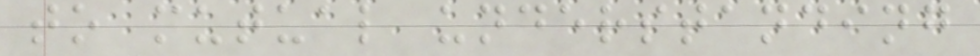to mutual understanding
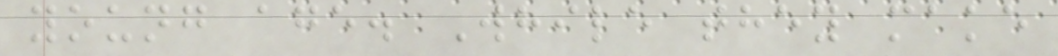young age. While they make
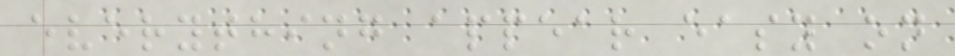everything appear easy on
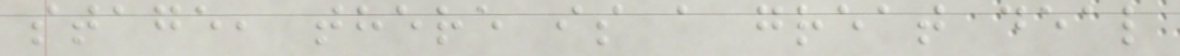stage, there is a great deal
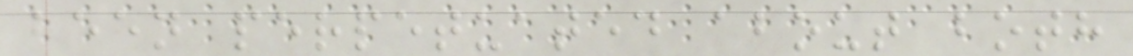been perpetuated about both
